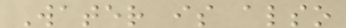Water is also
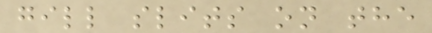gill slits on the
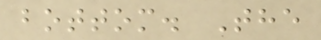bottom. The
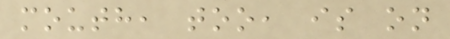mouth, too, is on
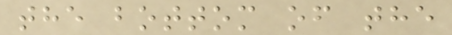the bottom of the
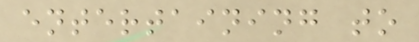entertaining to
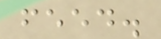feed.
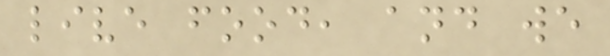live food, and we
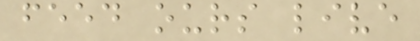feed ours live
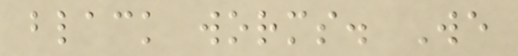black worms. We
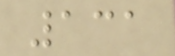131
